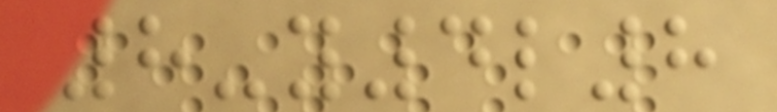8-y4l8
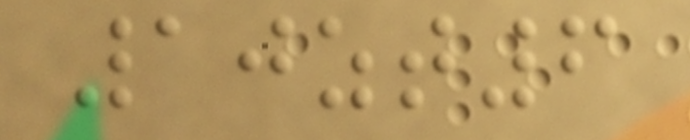10zt6
